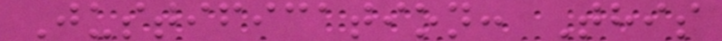Justification: This
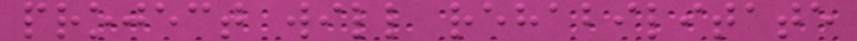project will rehabilitate
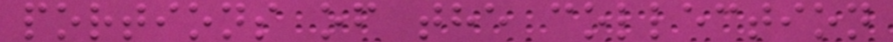portions of the collection
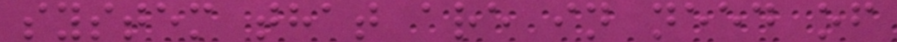system that are in need of
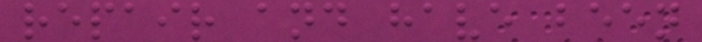repair and have been
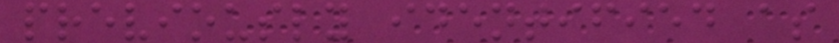previously identified as
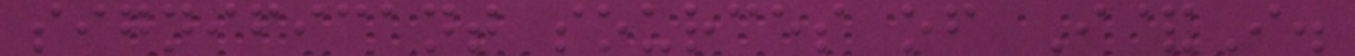significant sources of I&I.
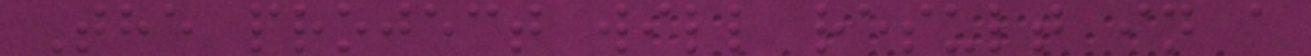The project will result in a
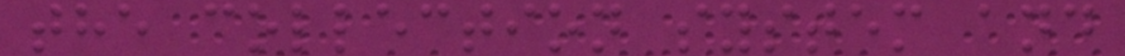the collection system and
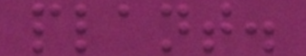plant.
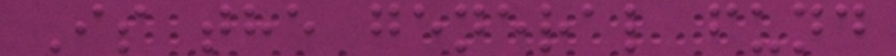Is the general fund
